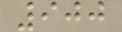900
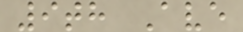9th Ave
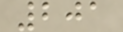201
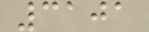3101
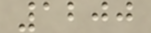1200
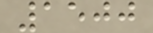1500
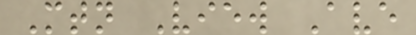Mtn View Ave
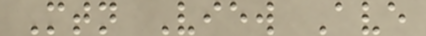Mtn View Ave
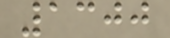1300
